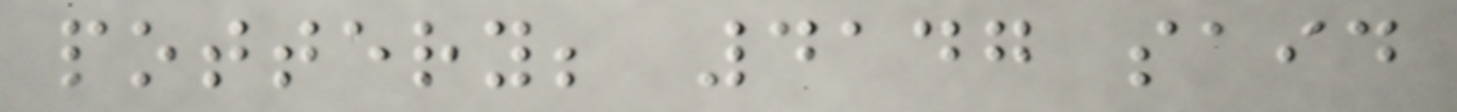pottery; 4147 said
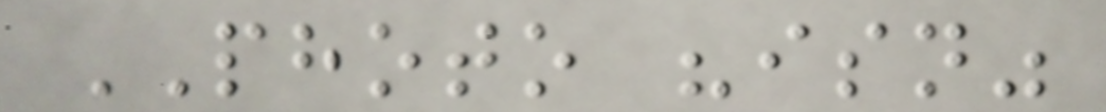PHOTO "isn"
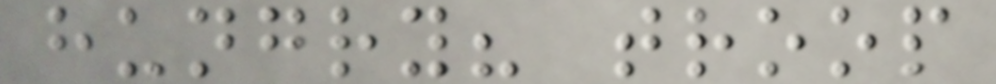hungry? troop
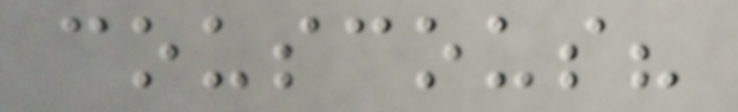couscous?
